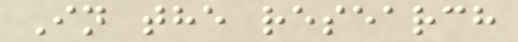In the research
